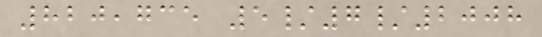820,735 5/7/2008
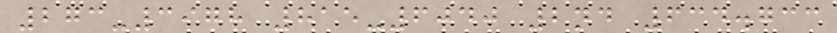273-3978 815-6040 2nd 634.733
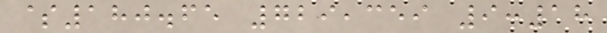$180.65 729,359 9:18
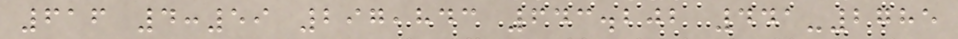616 4:59 297,843 643.202 441-2785
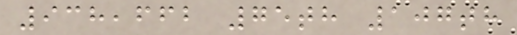938,662 75th 107th
